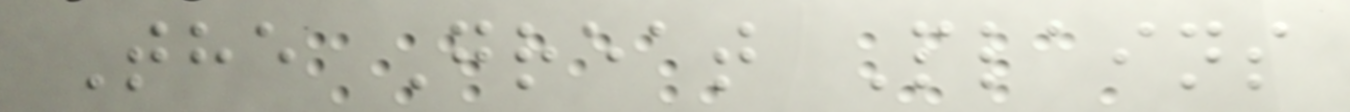The Great Plains
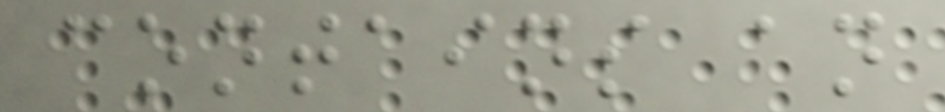contains an
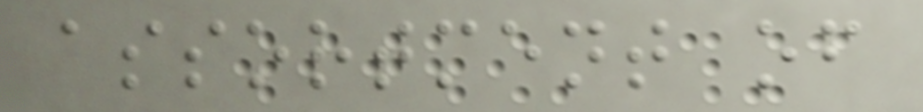assortment of
